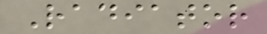Radiator
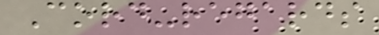Cord-regards
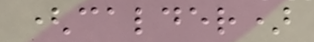(calder)
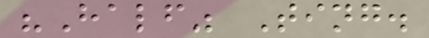"Half" Ting.
